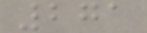271
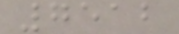7512
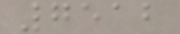7512
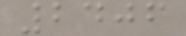2406
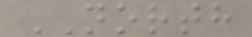NORTH
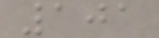101
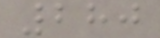280
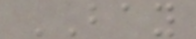BAY
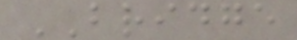BRIDGE
